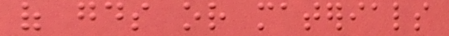of goods or materials
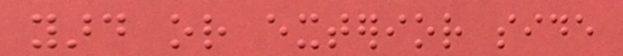yard or exterior side
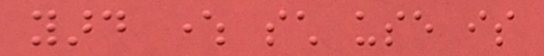yard where such use is
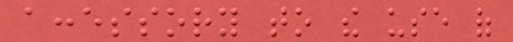accessory to the use of
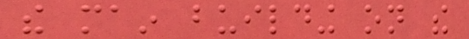the main building on the
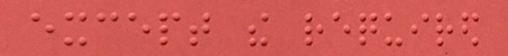except the required
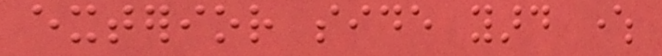exterior side yard where
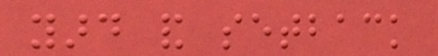yard and setback
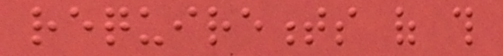requirements of this
